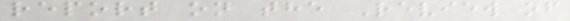report on the Review of
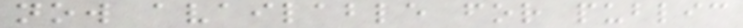now available for public
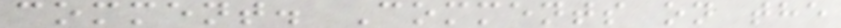comment. Comments on the
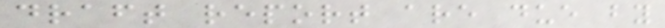draft report are due by
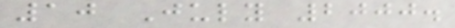10 July 2000.
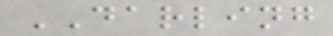DARLING
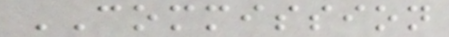COMMISSION
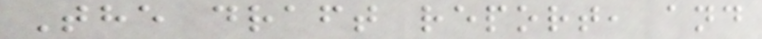The draft report, and
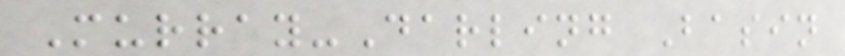Murray-Darling Basin
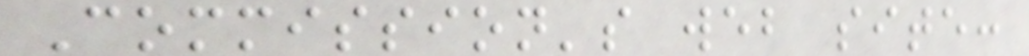Commission's web site:
